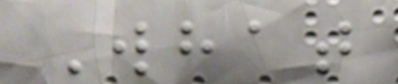What
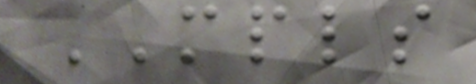MPLS
